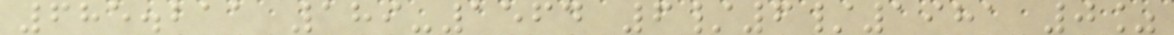685.211 189-1564 6/6/1981 0%
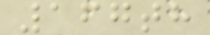167th
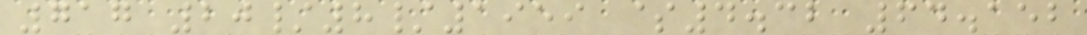717 20/8/1959 $4.32 64.152
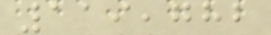119,782
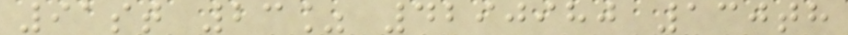91st 23% 4290980 130th
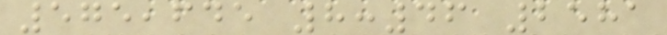575,645 8:46 2581
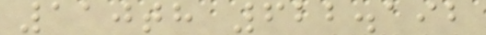110th 622.192
